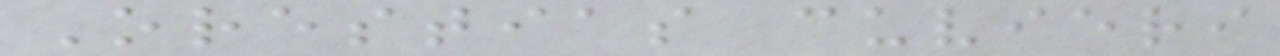Orestias cuvieri
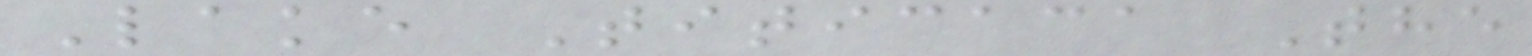Lake Titicaca The
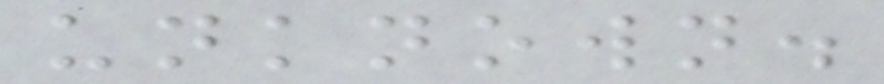unknown.
